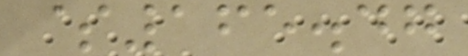$165.47
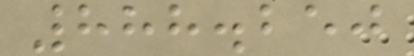888.250
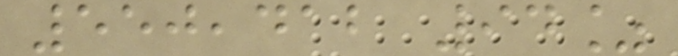550,412 94%
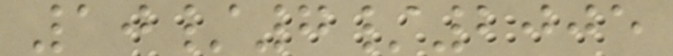10/7/2005
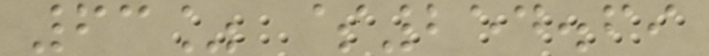63% $254.69
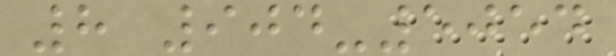8 904-5054
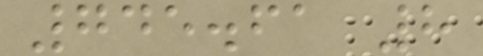745.61 8
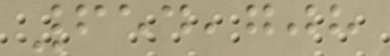654,708
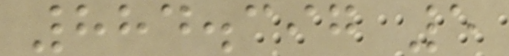884.397 5
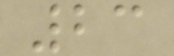23
